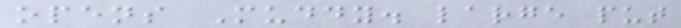opens Muddy. large put
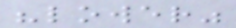"lower"
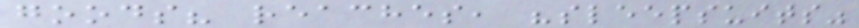goods? reaches, "sleepsuits"
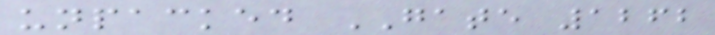unpacked GATE 1262
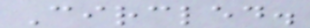Circled.
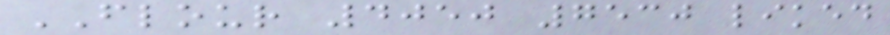FLOUR 4050 7530 liked
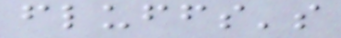fluffs's
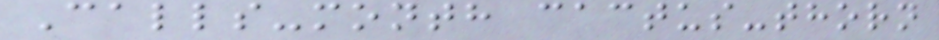Calls-month cactus-thorn
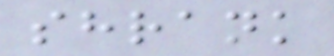shrank
